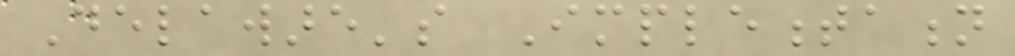Delaware's Implementation
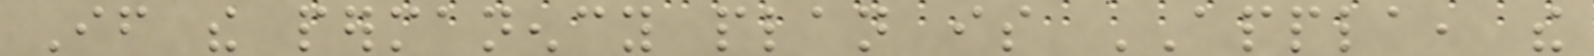If the permanency plan is APPLA, the
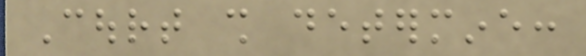Court shall determine:
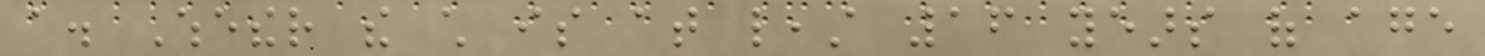a. Whether the child is at least 16 years of age
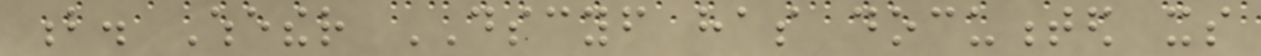b. Whether DSCYF has documented its
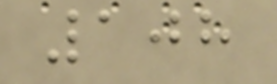108
